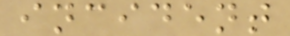incident
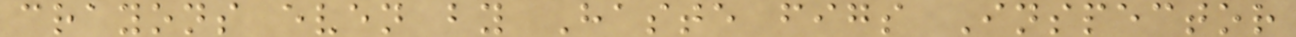crayons even by Haste figs Inspector
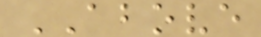ABOVE
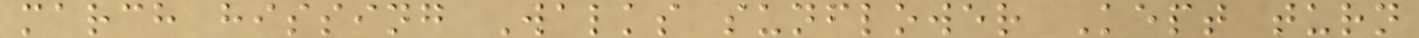march hissing Walks sunflower Kept turn
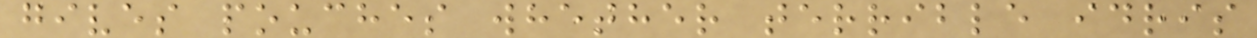gives pouches whether terrible idris
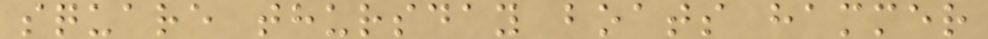square thursday boats hammer
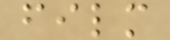film
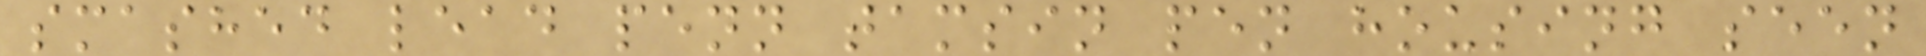smashed lead penn tamsin pen housing seen
